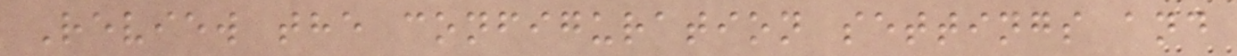Review the configuration settings and
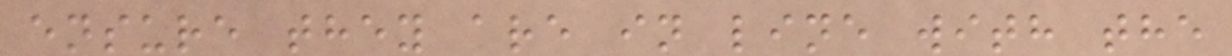ensure they are in line with the
